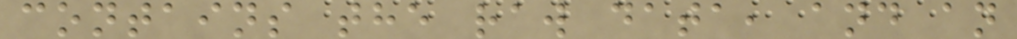contains the raw data, and an
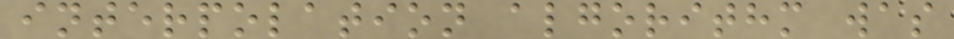interpolation algorithm was
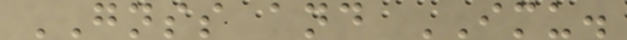GNSS and IMU.
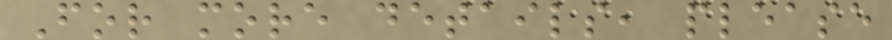For more details, please
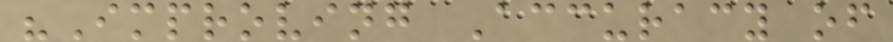"Improving Accuracy of
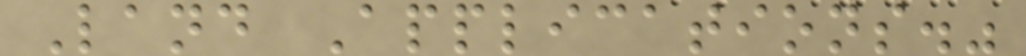Land Applications."
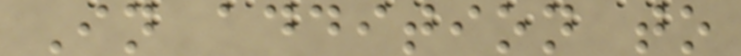In addition to
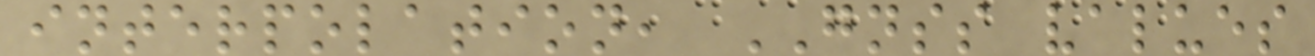interpolation, GNSS values
